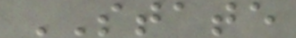STATE
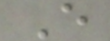E
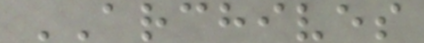ARCHIVES
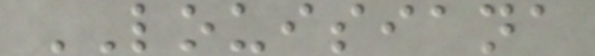LOUISIANA
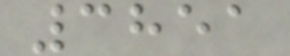3851
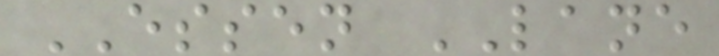ESSEN LANE
